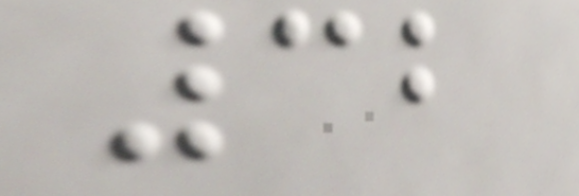32
